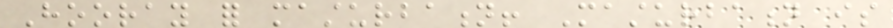Hooray for masturbation! Masturbation is
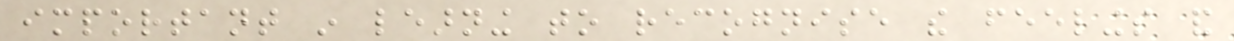important in learning to recognise the feelings and
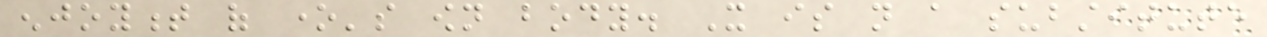enjoyment of one's own body. It is not a substitute
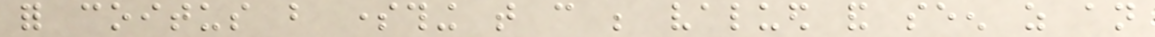for coitus but something that can be valued and seen as an
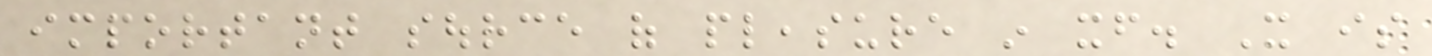important source of pleasure in itself. It is
